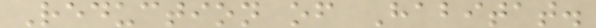Reduction of Habitat.
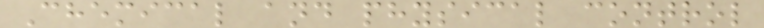Chemical and physical control
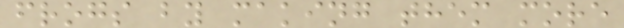frogs by making them more
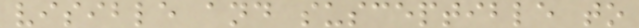visible and susceptible to
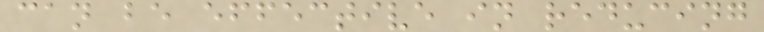can be effective in reducing
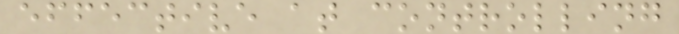effective at controlling
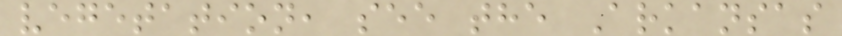vegetation, see the Arkansas
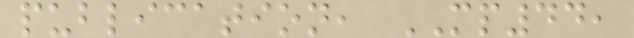publication, MP44,
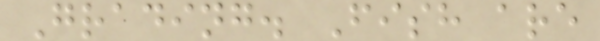Grading. Fish are
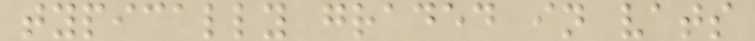typically graded in vats
